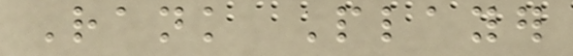Rank Player
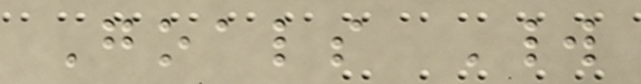Goals World
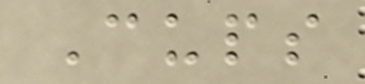Cups
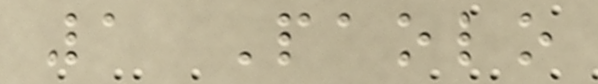1 Paolo
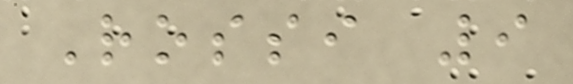Rossi 9
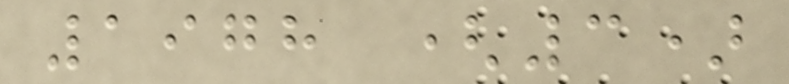1978 (3)
